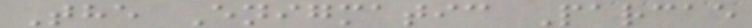The Enigmatic Parcae
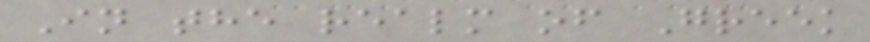In the realm of Greek
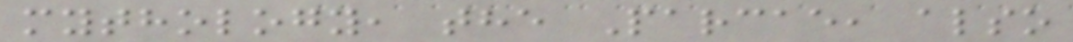mythology, the Parcae, also
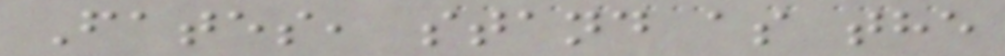Fates, stand as the
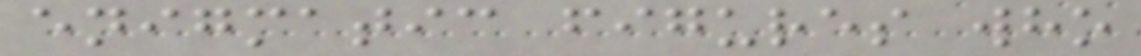enigmatic figures who
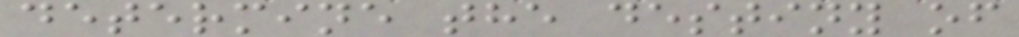determine the destiny of
